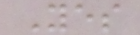Yes
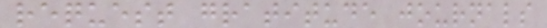request gratitude journals
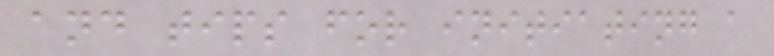and tips for initiating a
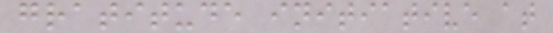gratitude initiative at
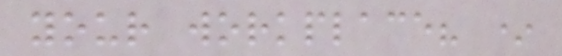your workplace? *
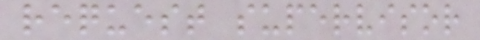request supervisor
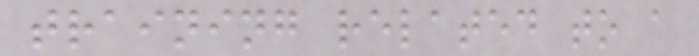training related to a
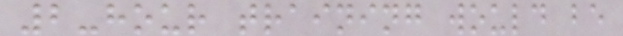2-hour training would be
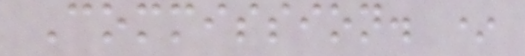Commission. *
